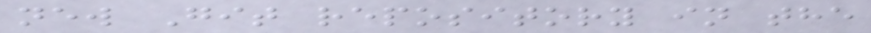new Git repository in the
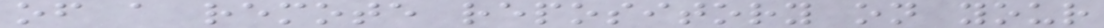of a remote repository on your
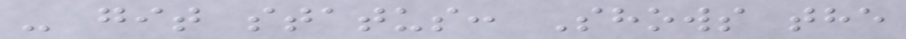- git status: Shows the
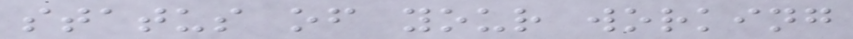status of your working
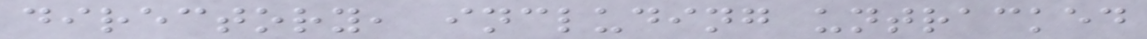directory, including untracked
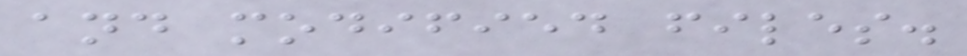and modified files.
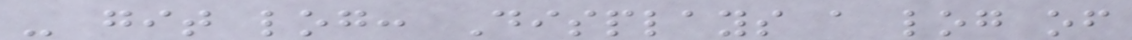- git log: Displays a log of
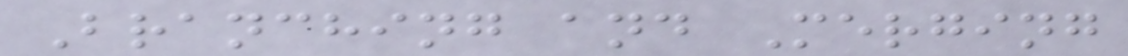Branching and Merging
